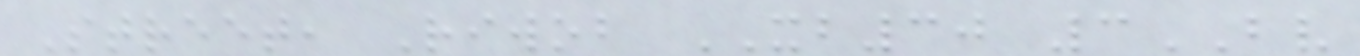Street, Riwob XB30 3BV
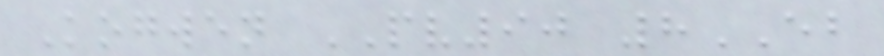Kogwen PV90 8EB
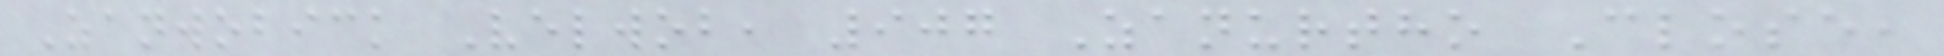Zanwobick Velwob, 907 Zanurtho Close,
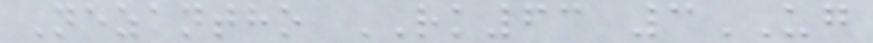Nezantho RK63 3UG
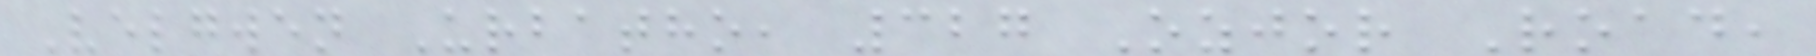Velgwen Urbatho, 327 Ozjor Road,
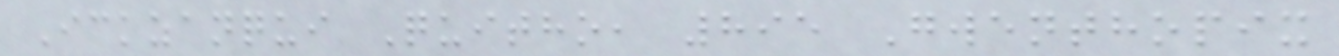Ickzanqui Quitho, 895 Gwenthopix
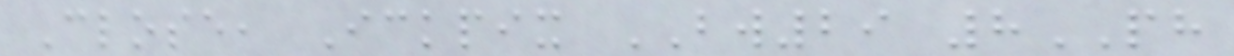Close, Ickpix BW29 8PH
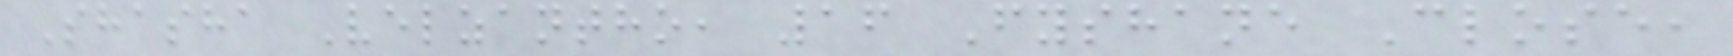Shasha Velzantho, 16 Fyshane Close,
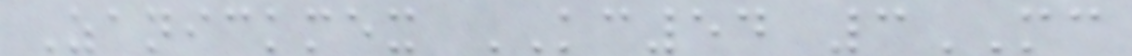Zanickmex KC54 3MC
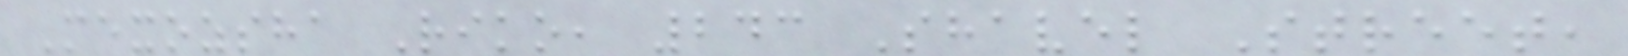Mexozsha Riko, 243 Shavel Street,
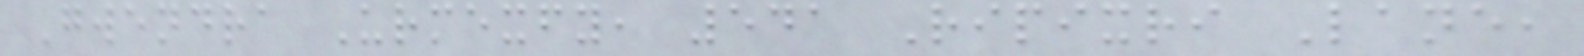Gwendra Urmexfy, 541 Ripixri Lane,
